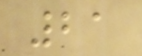21
